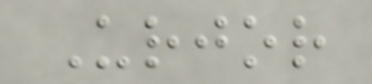Urjor
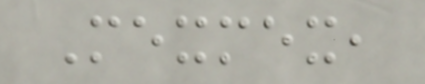Mexmex,
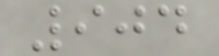904
